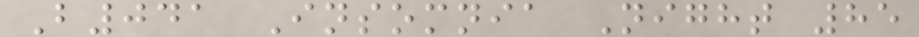B041 Insomnia Night 85
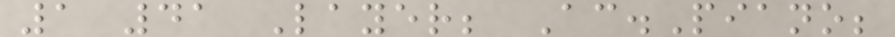1 41 Layer; Ac.Piano;
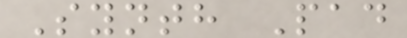Synth Pad
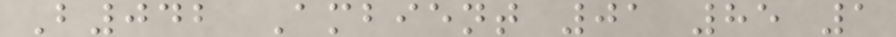B042 Ambient 01 85 1
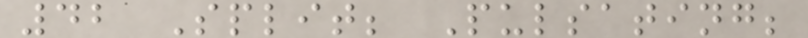42 Split; Pulsating;
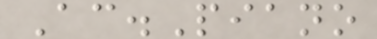Ac.Piano
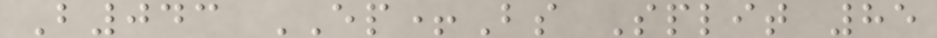B043 EP+Bs Split 85
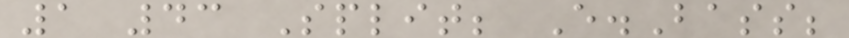1 43 Split; E.Bass;
